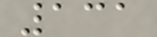131
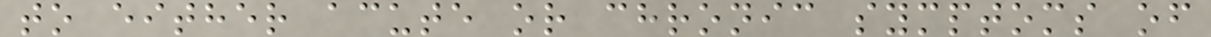to either acute or chronic symptoms of
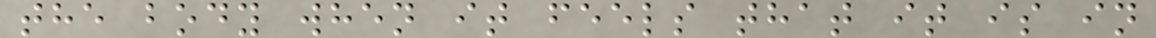the body when it feels that it is in
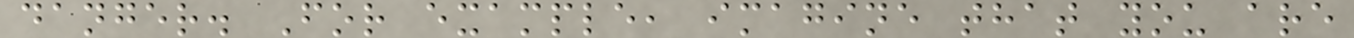danger. For example, imagine that you are
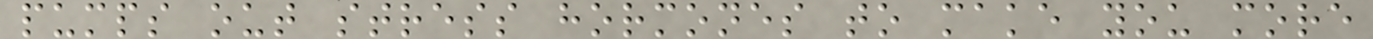pumps out stress hormones to make you more
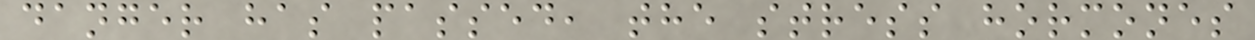danger has passed, the stress hormones
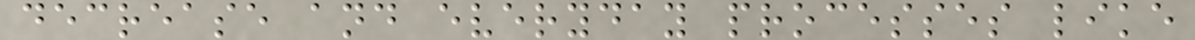decrease and everyday processes like
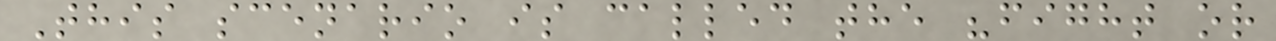This scenario is called the "fight or
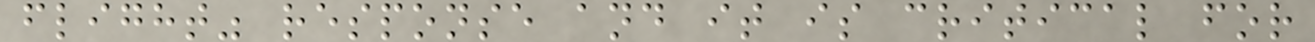flight" response and it is critical for
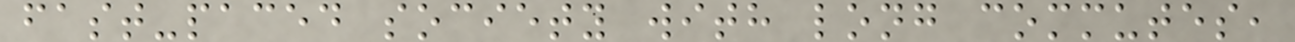fast-paced society with long commutes,
